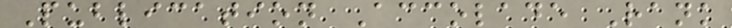Publication Accolade Rank
